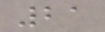21
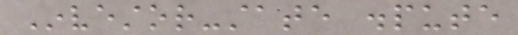Investor-state dispute
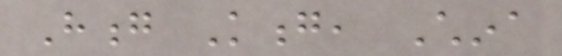Hong Kong, China
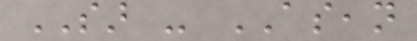SAR - ASEAN
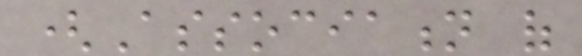(Association of
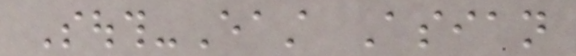South-East Asian
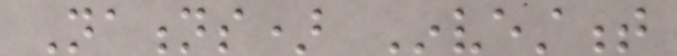Nations) Investment
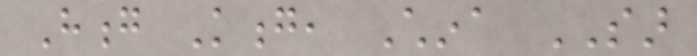Hong Kong, China SAR
